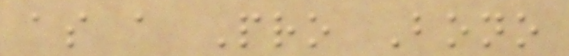as a Pro Bono
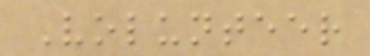Volunteer
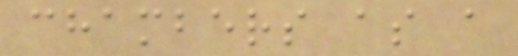chambers as a
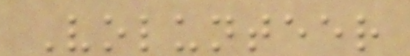Volunteer
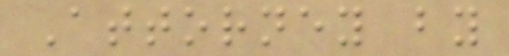Attorney by
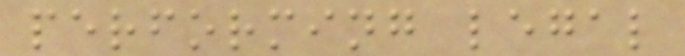performing legal
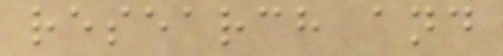research and
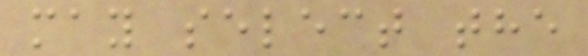may select the
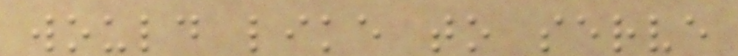would like to serve
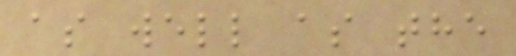as well as the
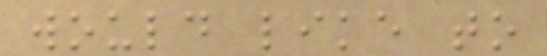would like to
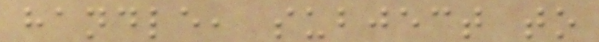handle, subject to
